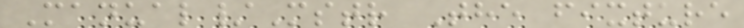Manual/Mstr The fixture
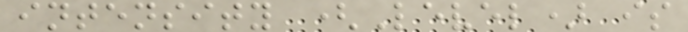intensity (Level) is
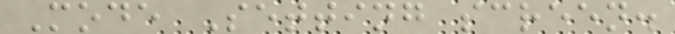Mode Setting screen.
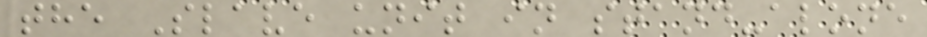the Slave unit in stand-alone
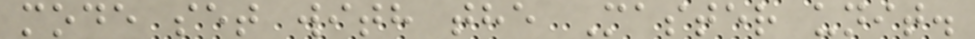mode set with the Master unit.
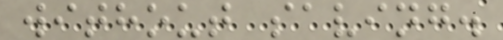without saving.
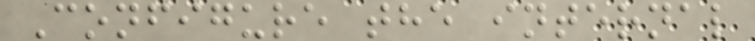Configure the internal
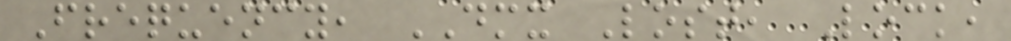Frequency, DMX Lost, Lock,
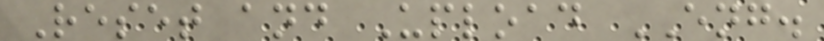Reset and Upload ENG.
